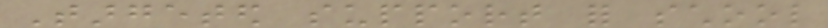Targeted support for school
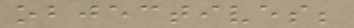objectives;
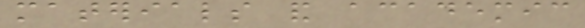materials and academic
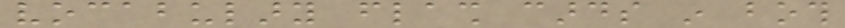vocabulary flash cards in both
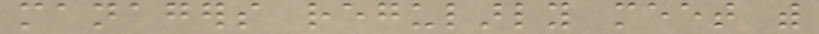managers regularly meet with
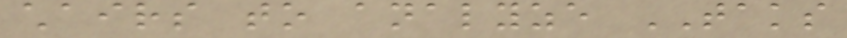chairs to analyze TAKS
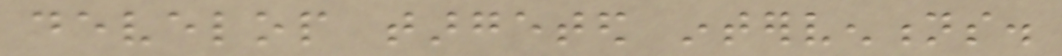develop targeted interventions.
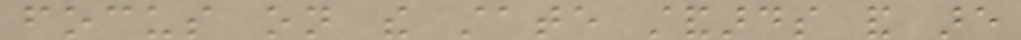focus on the state standards and are
